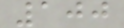100
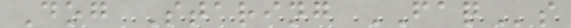Dog Staring FAQs
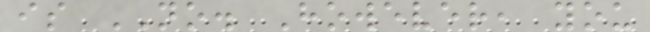is NO. However, you
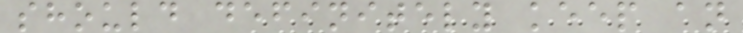should definitely keep an
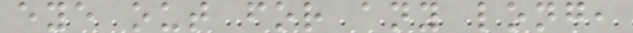eye out for any long,
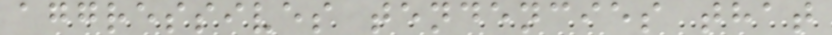aggressives tendencies that
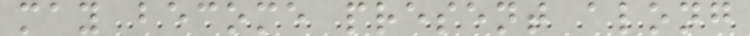may become present along
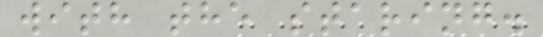with the staring.
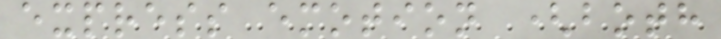express emotion (both
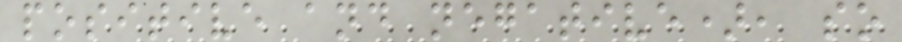positive and negative), so
